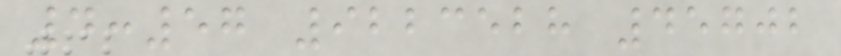4:57 9223528 45702
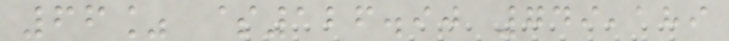66% $126.90 749,189
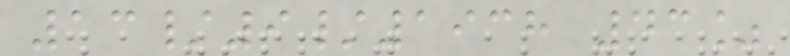13/9/1938 43%
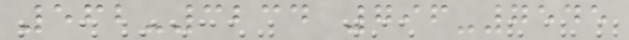562-3234 796-7545
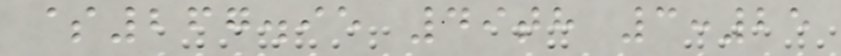$267.95 49th 3:25
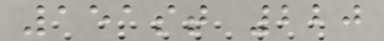151st 220
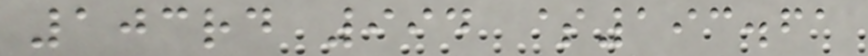103rd 994 $193.61
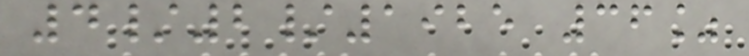4/2/1925 36%
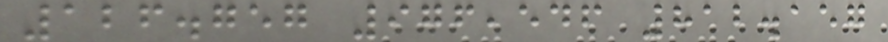126.757 976,546 812.157
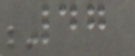47
